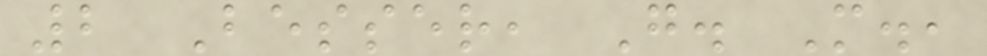2 Besser, G. M.,
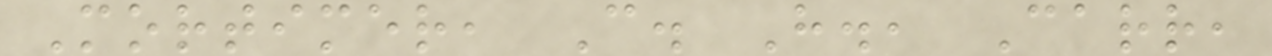Mortimer, C. H., Carr,
